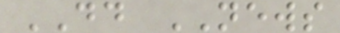DD NEWS
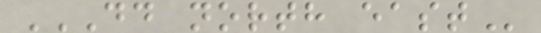DD NORTH EAST
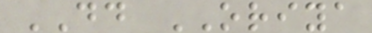DD ORIYA
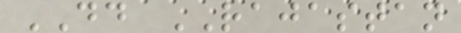DD RAJASTAN
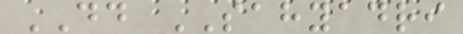DD SAHYADRI
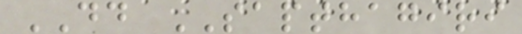DD SAPTHAGIRI
